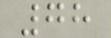78
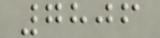7806
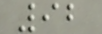92
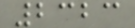2323
